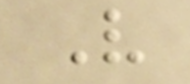V
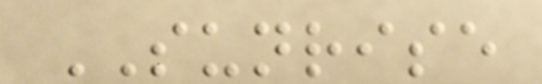SUNRISE
